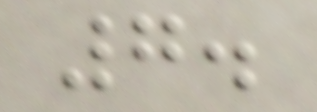7.
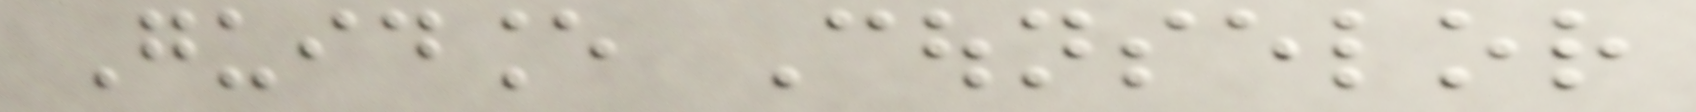Guidance Counselor
